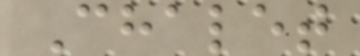Chalet
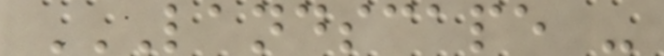LANDSCAPE -
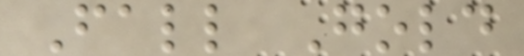Fall Gold
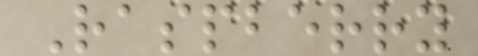Raspberry
